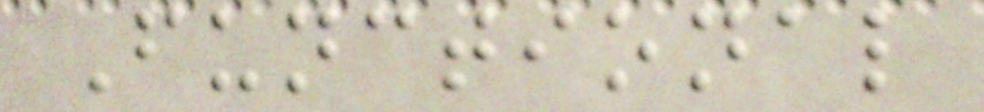Functional
